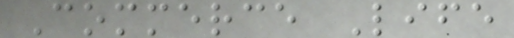Commerce Life
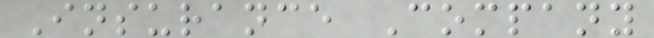Insurance Company
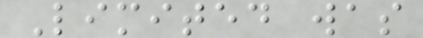Limited was
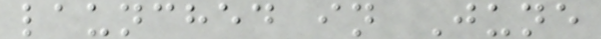launched in June
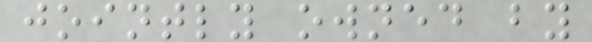jointly owned by
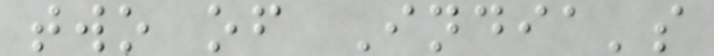two of India's
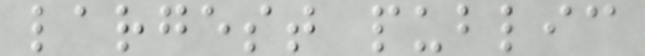largest public
